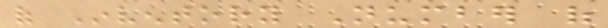of Inventory Number of
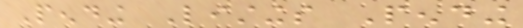Pending Listings Pending
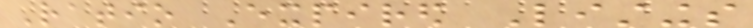Ratio Expired Listings
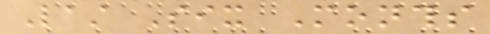Last Six Months
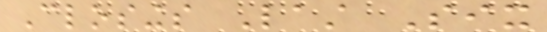Closings Last Six
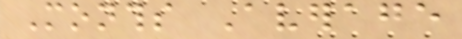Months Average
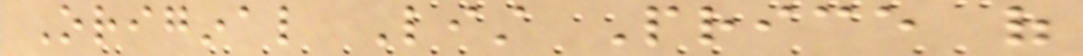Original List Price of
